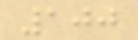100
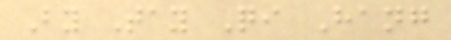By Tay Qi Hang
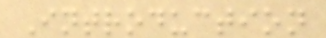Introduction
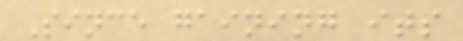Since gaining its
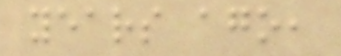years ago,
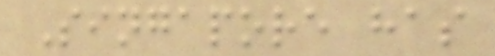Singapore has
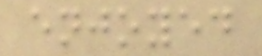enjoyed
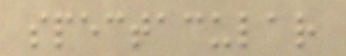spectacular
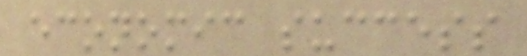economic success
